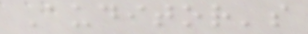Auditor's
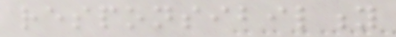responsibility
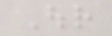Our
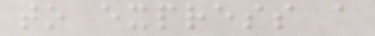to express a
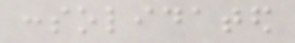consolidated
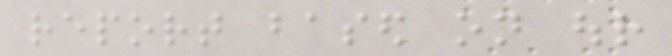report based on our
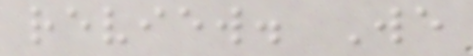review. We
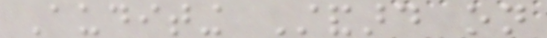Auditing Standard on
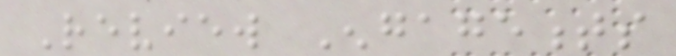Review Engagements
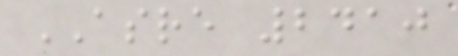ASRE 2410
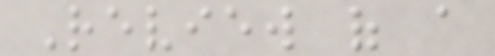Review of a
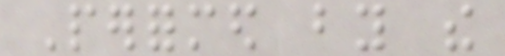Performed by the
